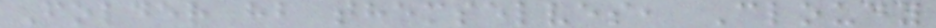Folder hb themselves, Cloudy
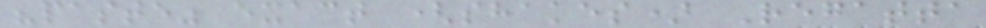"paste" exact (shakes) Regatta
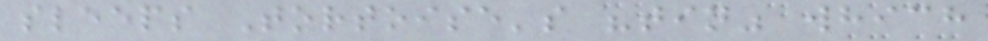sleeps Tortoise's "tin" which
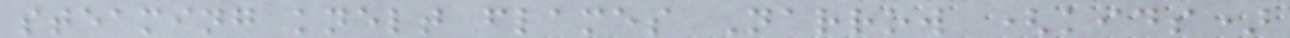steaming knelt flames Narrow (kids)
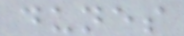dunes
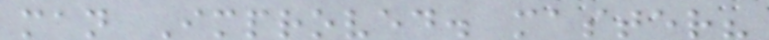man Improved. master?
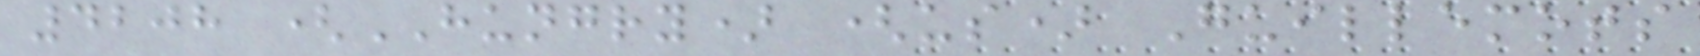4208 (HUNGRY) (us) Guillemots
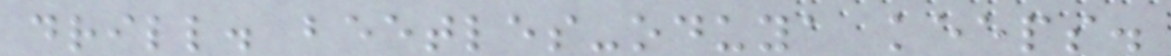drill. beetles-oduya keeps.
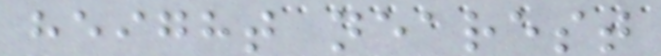height nearest
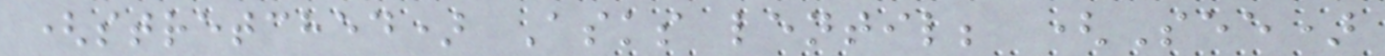(stretched) Asks lentil; (See)
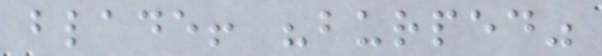blade! "burped"
